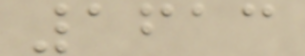1613
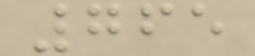765
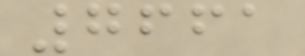7661
